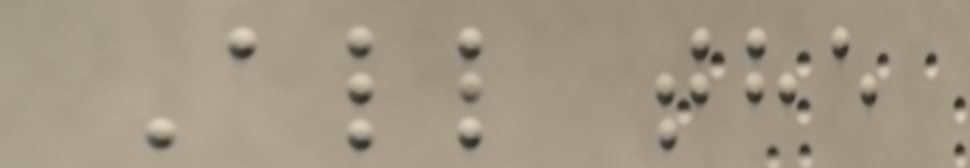All the
